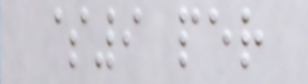$9 per
